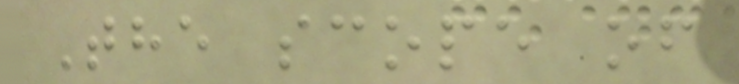The scope of
